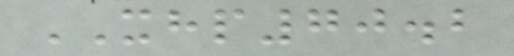XHP70.2
